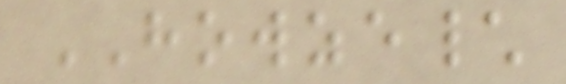HOWZE\
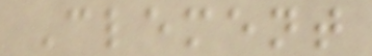Clement
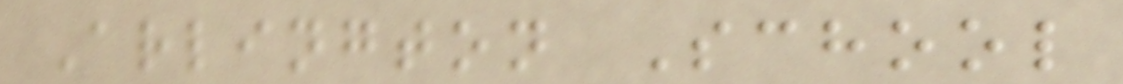Arlington School
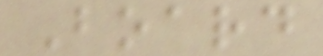Board
